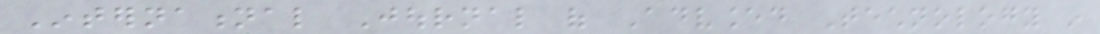International Journal of Advanced Technology in
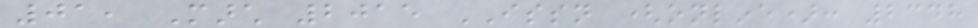01, March 2015 ISSN (online): 2348
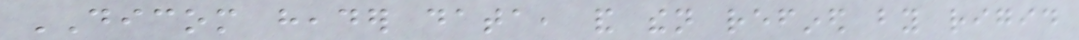DICOM header data, and then refined by rigid
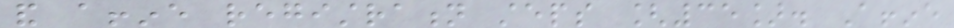and affine registration steps [35]. Affine
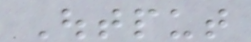Output
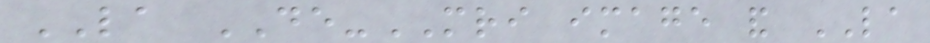LA DE-MRI image and LA
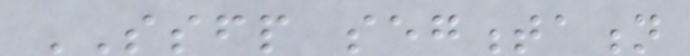SSFP segmentation
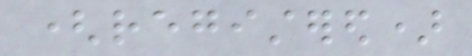(registered)
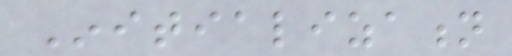Initialization
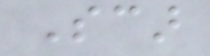Scar
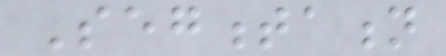Segmentation
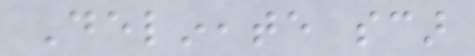Delineate scar
